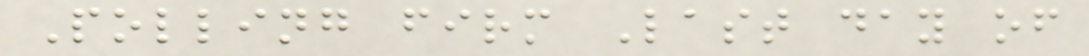Polling firm Last day of
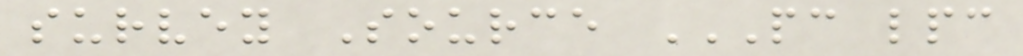survey Source PC LPC
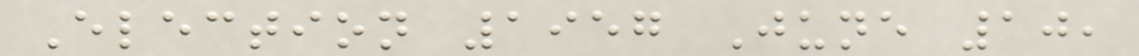Election 1957 June 10,
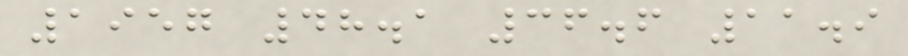1957 48.1 36.6 11.9
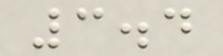3.4
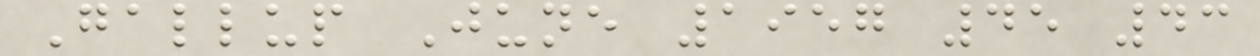Gallup June 1957 45 43
